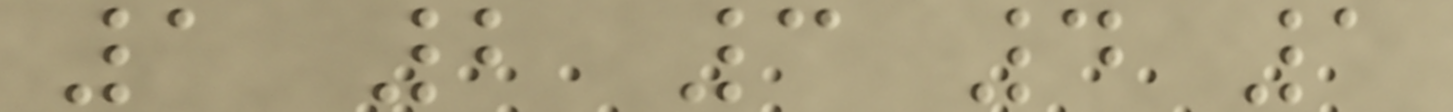1 2 3 4 1
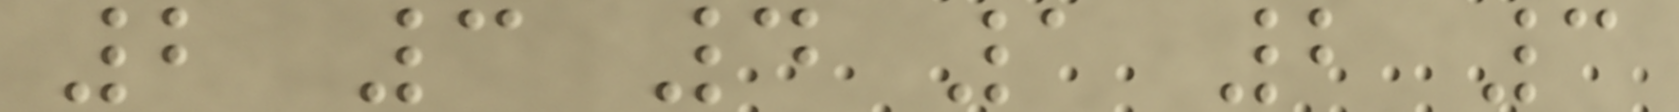2 3 4 1 2 3
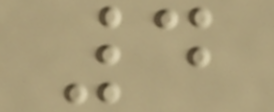4
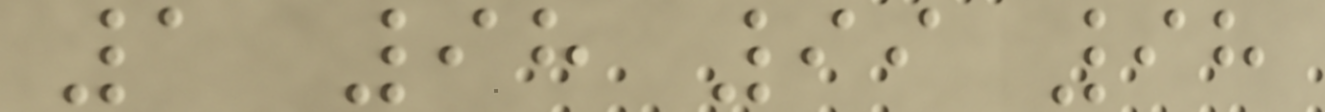1 98 99 98
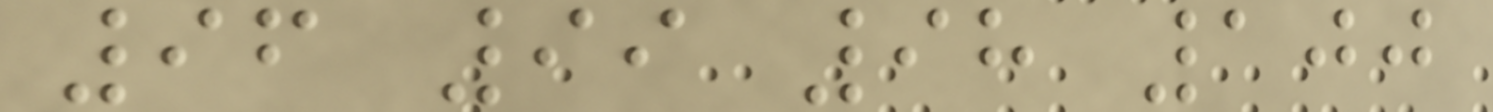96 99 98 100
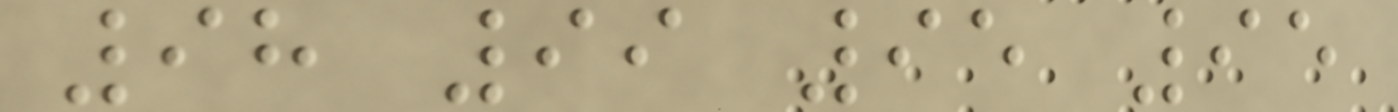98 99 95 95
